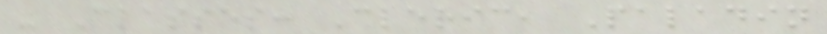- Classes: Cleric, Paladin
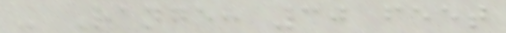- Range: 30 feet
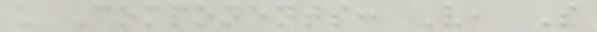- Components: V, S
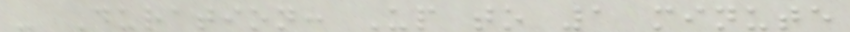- Duration: Up to 1 minute
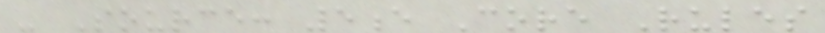- Source: 5e Core Rules
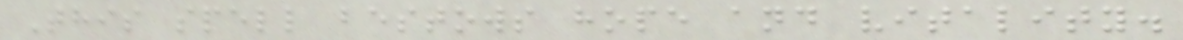This spell bestows hope and vitality.
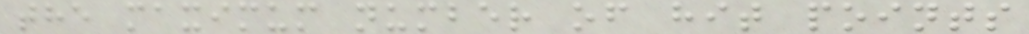the maximum number of hit points
